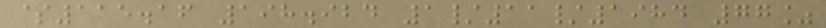$115.16 198.924 1/11/1984 77%
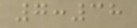7:38
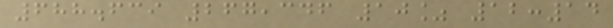688.639 267,346 10% 12:14
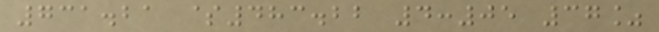731.21 $483.22 4:05 37%
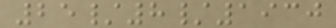25/8/1930
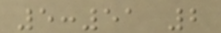5:51 2
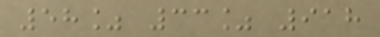58% 33% 918
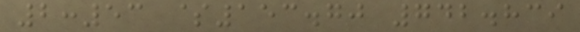2:53 $153.70 742.839
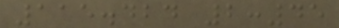115.424 2:45
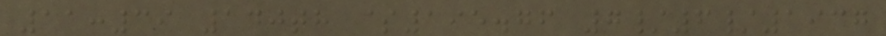11:39 140th $195.76 7/6/1937
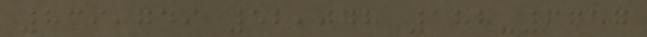839,749 52,048 188-6657
